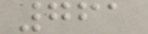761
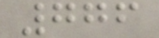776
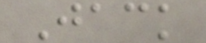Jack
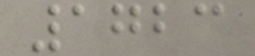1723
